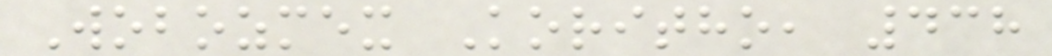Wobozmex Koritho, 438
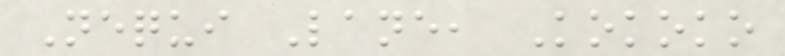Nequi Lane, Kokoko
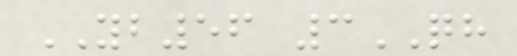YB56 3QH
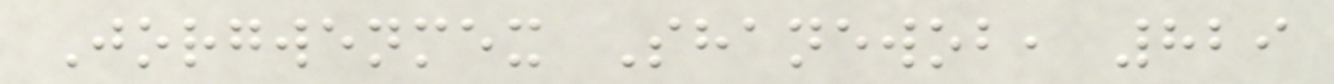Jorgwenmex Shanewob, 829
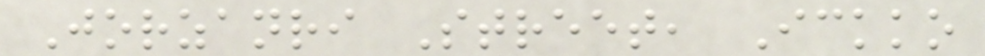Jorzanri Street, Ickko
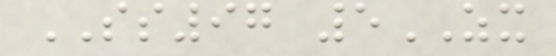SS97 5ZX
